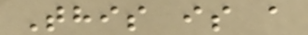This is a
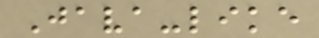Java-like
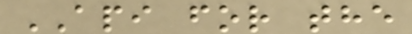API for the
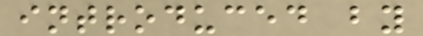introduced by
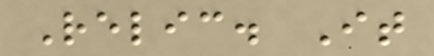Relic. It
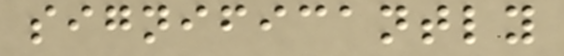significantly
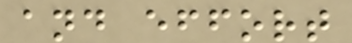and effort
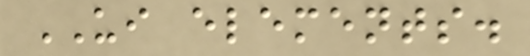UI elements.
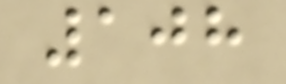108
